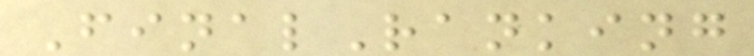FinalRanking
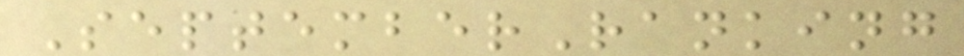SeptemberRanking
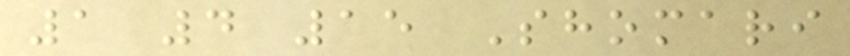1 4 15 Shomari
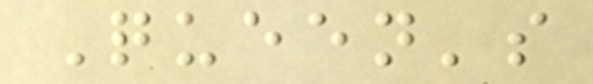Queen's
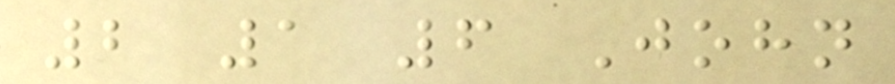2 1 6 John
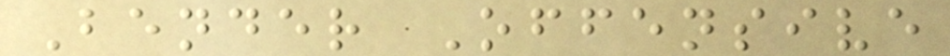Bender Offensive
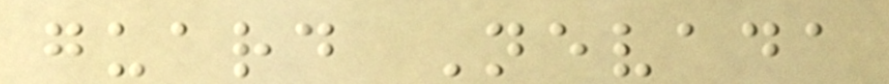guard Nevada
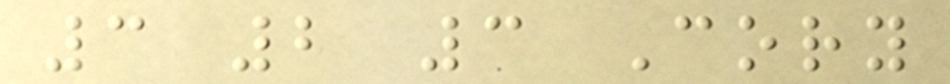3 2 3 Cory
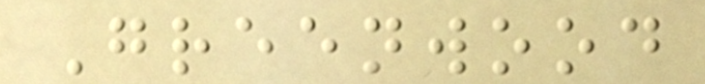Greenwood
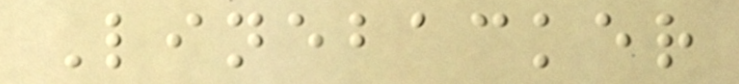Linebacker
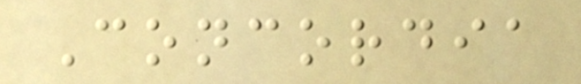Concordia
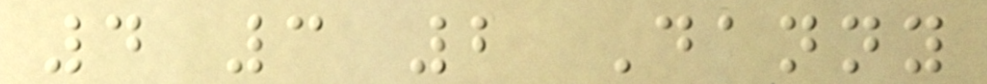4 3 2 Danny
